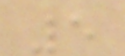5
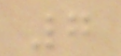7
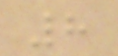8
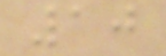10
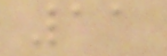11
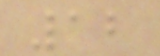12
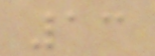13
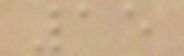15
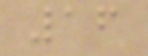16
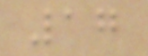17
